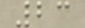23
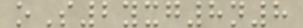oS2yxg8n8
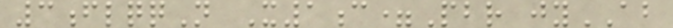3flqqN X1c=Pbr jyAB
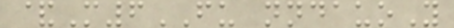&M6FU nndauoY
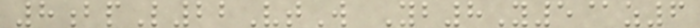8bpL22VtW Yb8Y5@z6
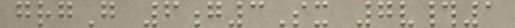grgG 6g3Sx 7v#1
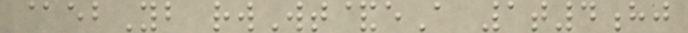@ebYb rwWt&eA 1t4hj
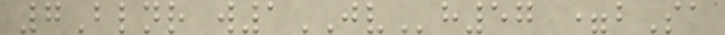7Blnr w1JVh57 =bSa
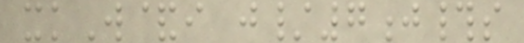xkW&i j/7j#s
